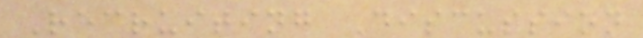Recruiting Discussion
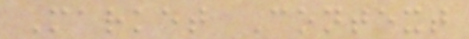Market Context
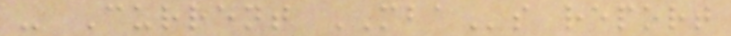- Current MBAs report
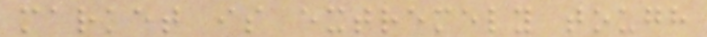market is extremely tough
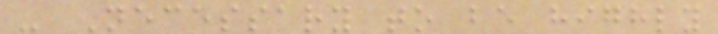- Necessary to be highly
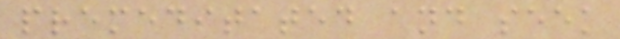premeditated and seek
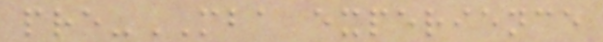pre-MBA experience
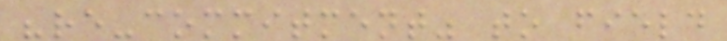"re-commitment" to field
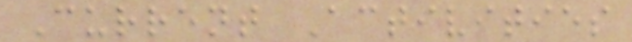Current Activities
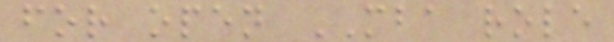for open MBA role
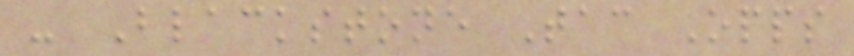- Blackstone Tac Opps
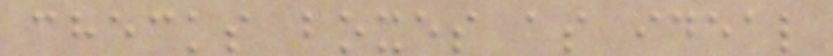checks boxes as ideal
